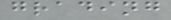grading
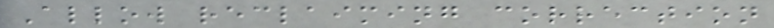Allow reclaiming correction
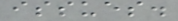issues.
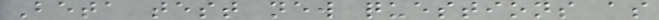Beta test new questions as
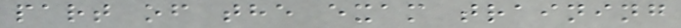part of the exam training
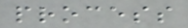process
